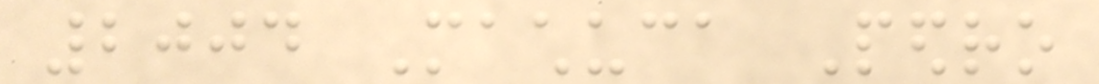2004 Machuca Pedro
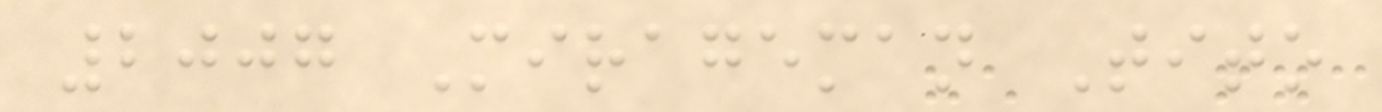2007 Mirageman Tito
